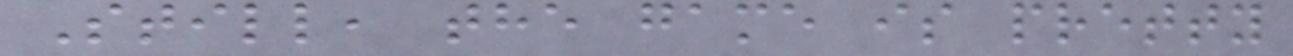Still, the game is pretty
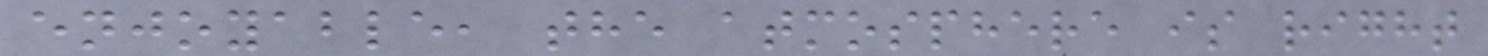enjoyable, the atmosphere is right
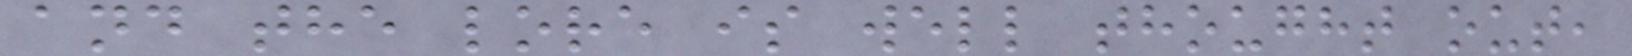and the lore is well thought out,
